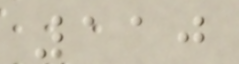110
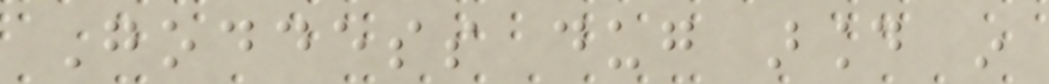Goddess dug around in
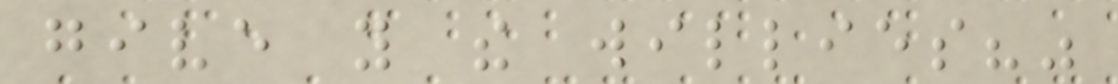give you the willies?"
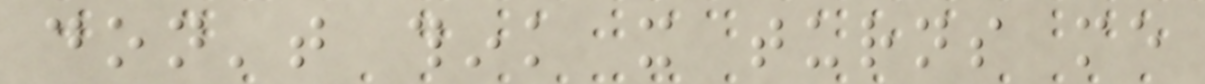don't think it turns me
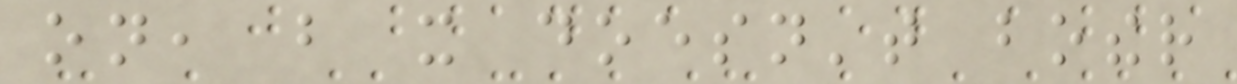on, but it doesn't bother
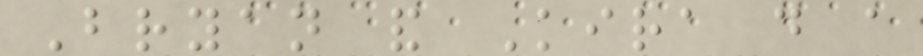Bryan and Kira do a
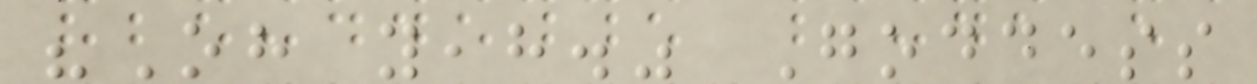"Oh yeah." Goddess
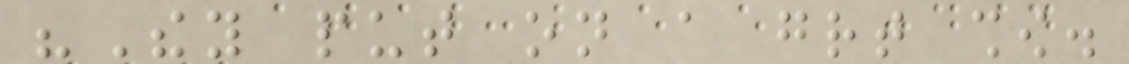"They put on a great show.
